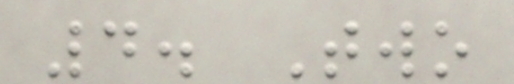4. Two
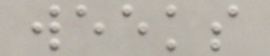weeks
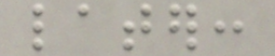later:
